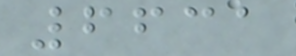6631
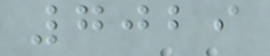7029
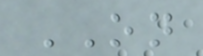ON
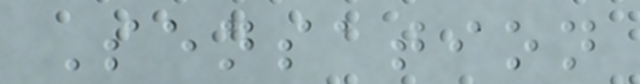Sensation
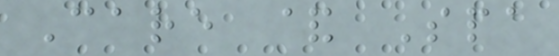Care & Spa
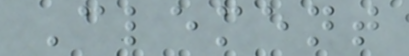Clement
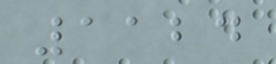1124
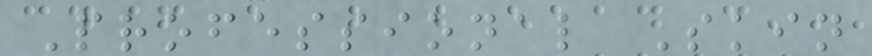Professional Skin
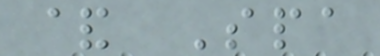& Spa
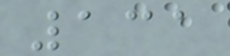131
